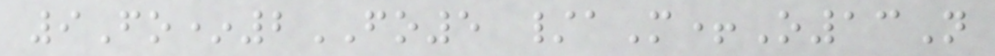9Fo*2FO5 /aM+O13N
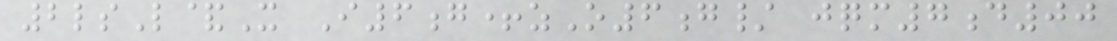2lsL&X I6g+zO6g/ jqm7d00
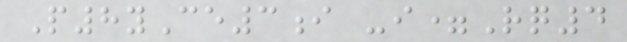P8yCe3i -i=Rq4
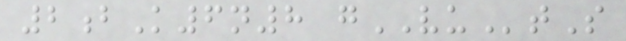2bK6n8 gVUtS
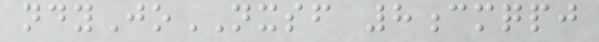ndyJoNXSF 8cmqpj
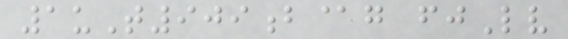1uT909b@g fjLv
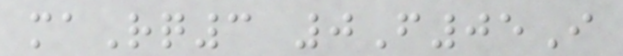maRq3 0F05I
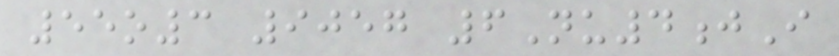55o3 9057 6Nu4jI
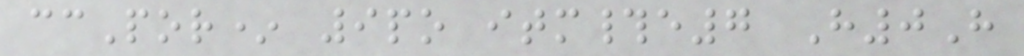ccPor* 9po itm#e7 H0H
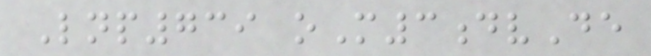Lnp739 oM3dvDe
